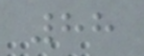88
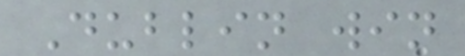Dublin win
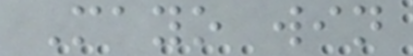Mayo win
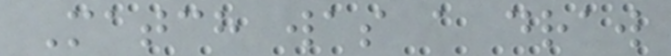Match was a draw
